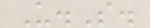U.S.
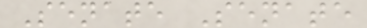Senate Senate
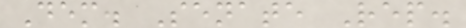Dem. Senate Rep.
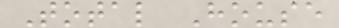Total House
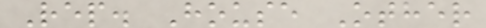Rep. House Other
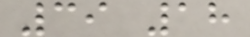39 18
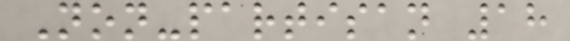Non-partisan 18
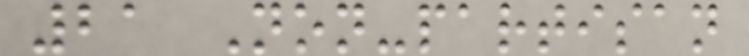21 Non-partisan
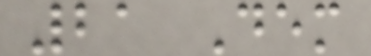21 Dem
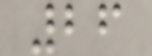26
